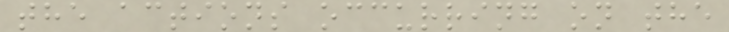the actions occurring on the
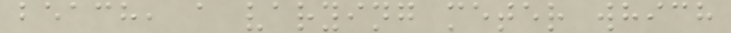beach, a varying meter which
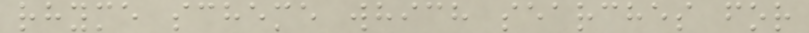rhyme scheme which searches for
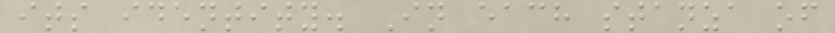its identity. In each stanza of
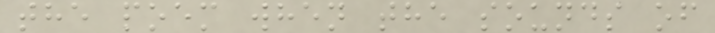the poem when the sounds of
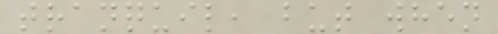tranquil, but when
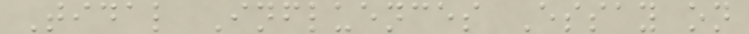Tidal Influences Essay on
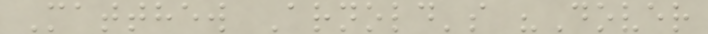Matthew Arnold's "Dover
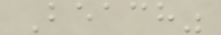Beach"
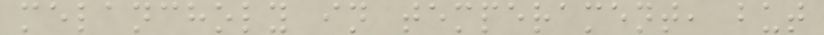melancholy in temperament, but
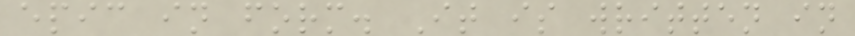epic in form. It is written in
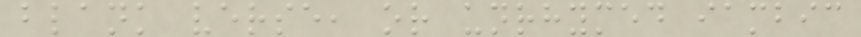blank verse, or unrhymed iambic
